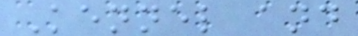Kennel and
